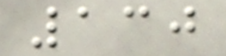130
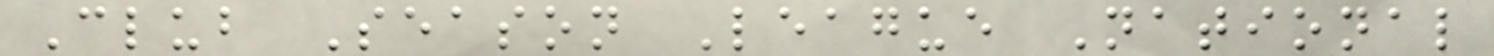Club Season League National
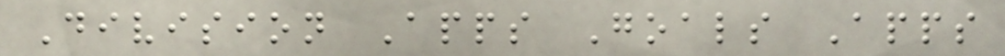Division Apps Goals Apps
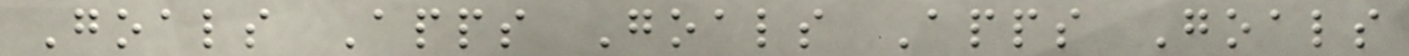Goals Apps Goals Apps Goals
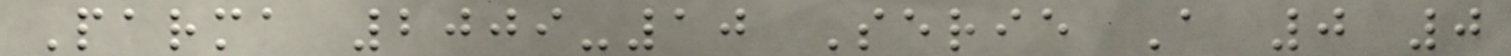Parma 2009-10 Serie A 0 0
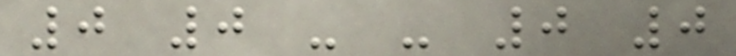0 0 - - 0 0
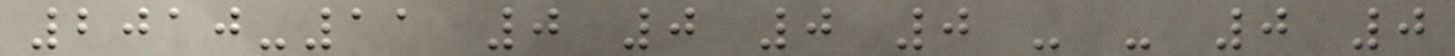2010-11 0 0 0 0 - - 0 0
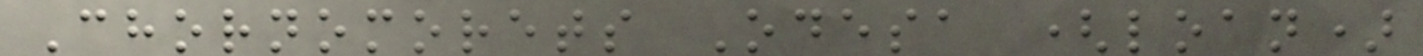Chornomorets Odesa (loan)
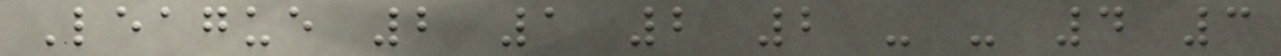League 2 1 2 2 - - 4 3
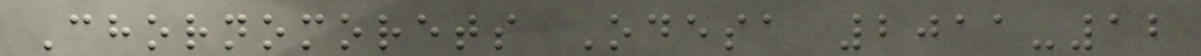Chornomorets Odesa 2011-12
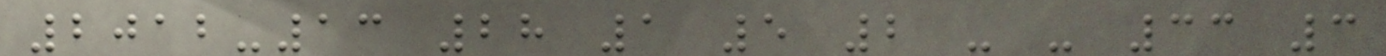2012-13 28 1 5 2 - - 33 3
